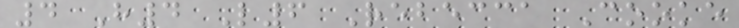4 H4 L6 Rebecca Cooke
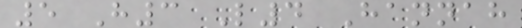5 H3 L4 Hannah
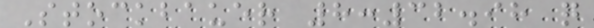Stockbauer 8:32.98 q
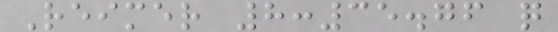Reimer 8:35.76 q
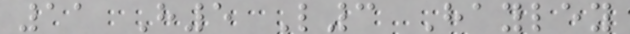11 H5 L3 Hayley
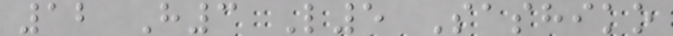12 H3 L5 Sashiko
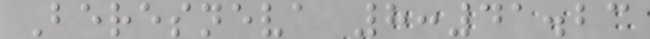Beresneva 8:41.23
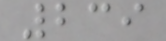239
